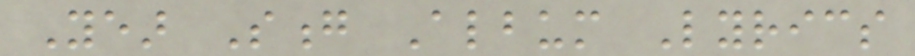Year Song Album Lyrics
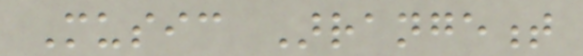Music Arrangement
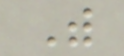With
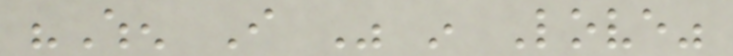"When I Was in Love"
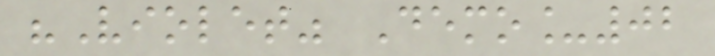"Violet" Demo_02
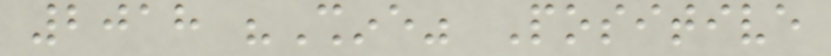2018 "Shine" Positive
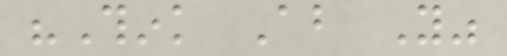"Think About You"
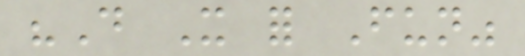"Do It for Fun"
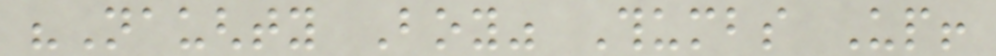"Naughty Boy" Thumbs Up!
